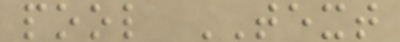pool TEXT
